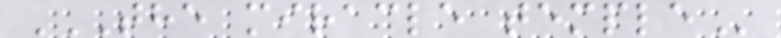THE MIRACLE TEMPLE
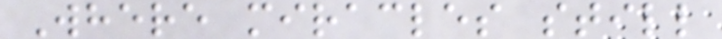Where miracles still
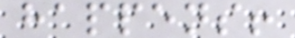happens!
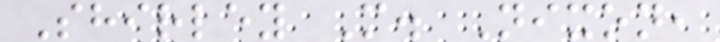Shirley M. Nixon,
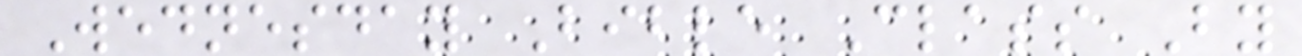Wednesday Bible Class By
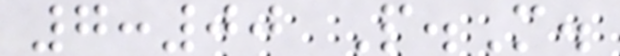7:00 P.M.
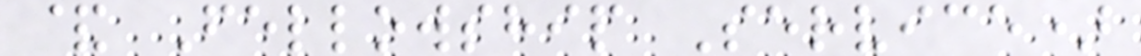& Fellowship Service)
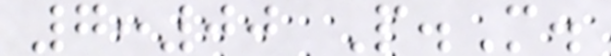7:00 P.M.
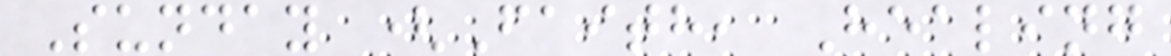Sunday (Faith, Healing
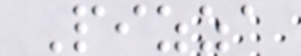Pizza
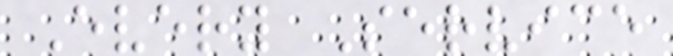Every Service
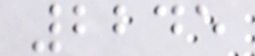2245
